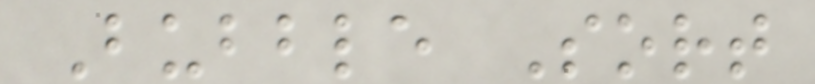Bubble Sort
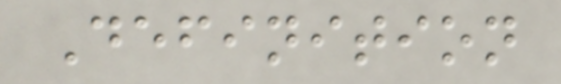Definition
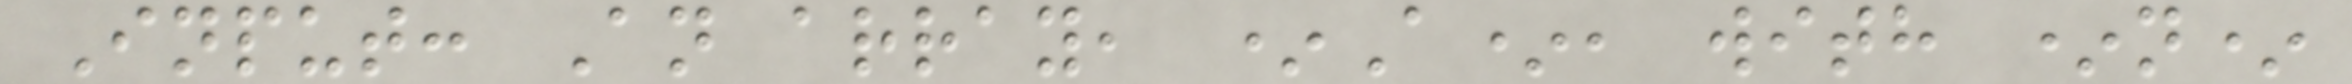Input: An array, *A*, with *n*
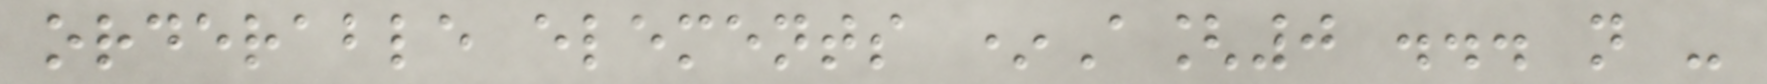orderable elements *A[0 ... n -
